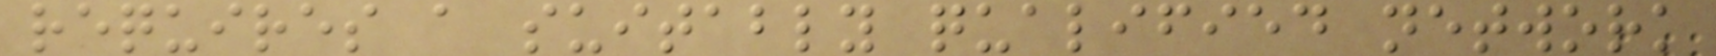requires a suitably qualified network
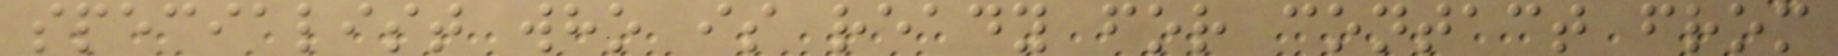specialist who is ready for contact from
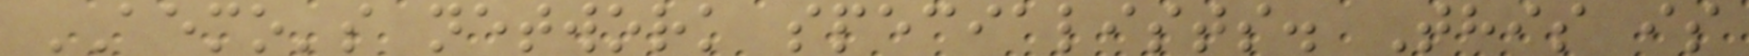AEMO's network specialists. This is
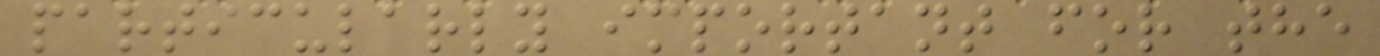particularly important for the
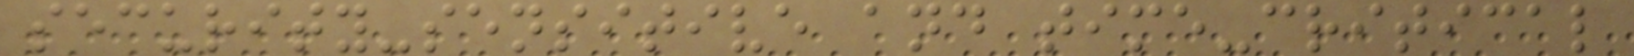security-sensitive and time-critical
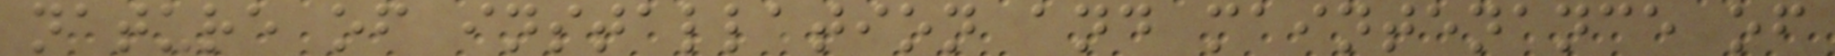nature of installation and maintenance of
